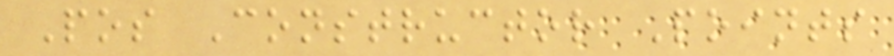Pos Constructor Points
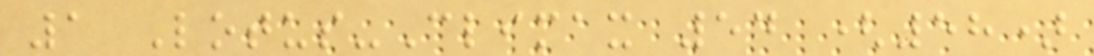1 Lotus-Climax 54 (58)
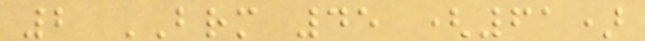2 BRM 45 (61)
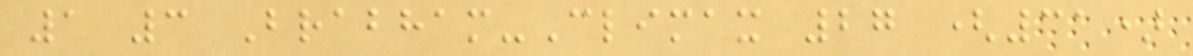1 3 Brabham-Climax 27 (31)
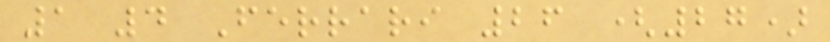1 4 Ferrari 26 (27)
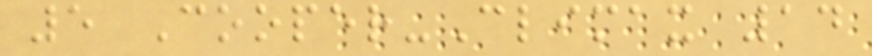5 Cooper-Climax 14
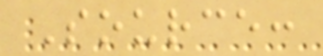Source:
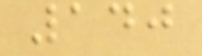140
